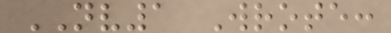NV1 Wrote:
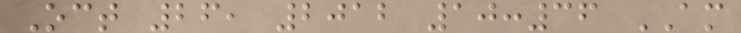Oct 26, 2012 10:36 AM
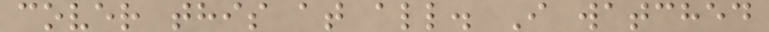cover this at all. I watched
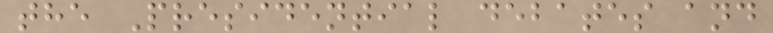the Presidential debates and
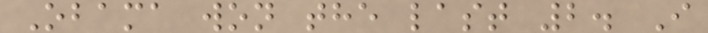Obama won the last 2. I
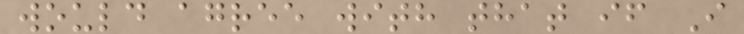would agree with that if I
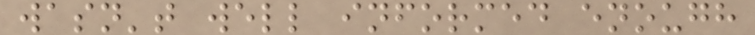wasn't well informed enough
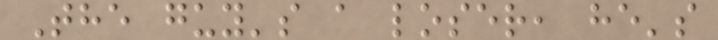The guy's a loser, he's
